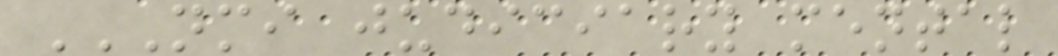NMI JUDICIARY MENTAL
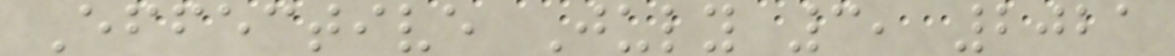Effective July 3, 2021
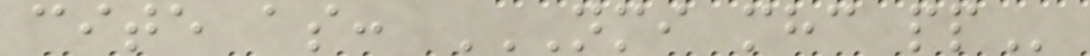cite as: NMI MHC PP
